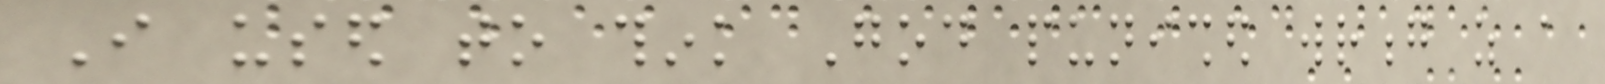I used to think God punished wrong as a
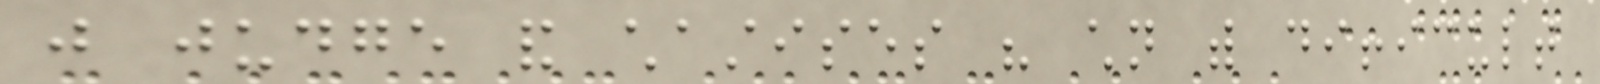just judge and chastises his children with difficult
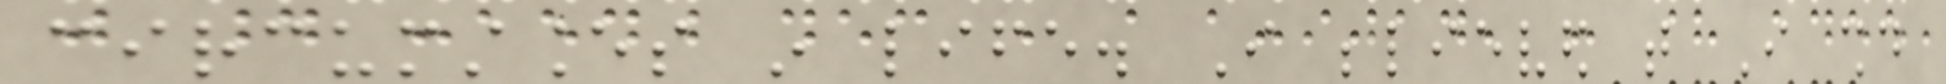circumstances in life. I believed that I should
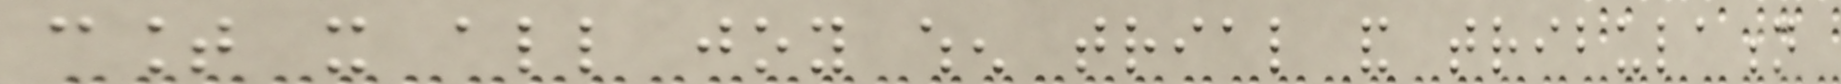count it all joy when trial and tribulation
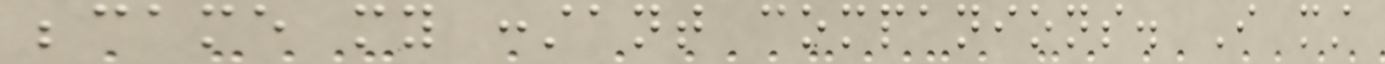became my constant companions. I must
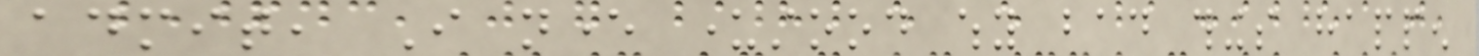admit, I never understood why bad things happen
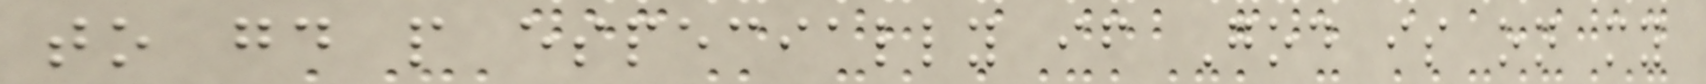to good people especially if God is on my
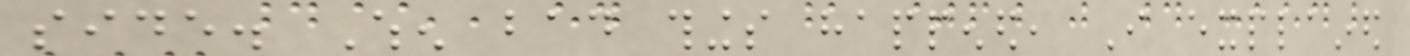side. When bad things happened, I explained
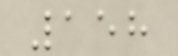158
